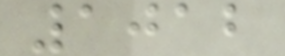1012
